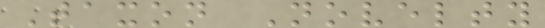Taxon Novelty
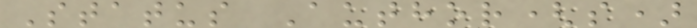Status Author(s)
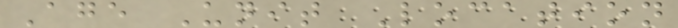Age Unit Location
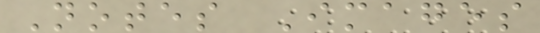Notes Images
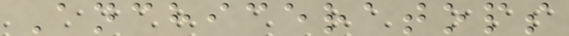Anchiceratops
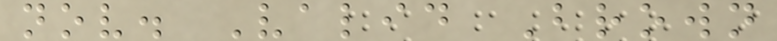nov. Valid Brown
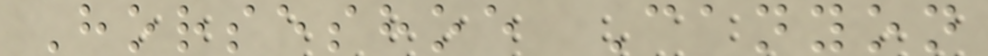Horseshoe Canyon
